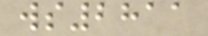ws2811
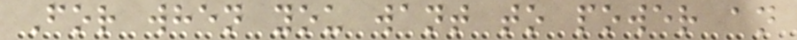For when you want to power an
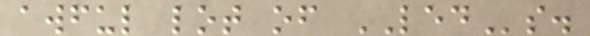awful lot of LEDs.
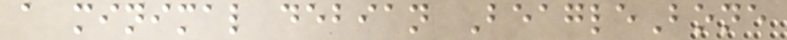a minimal debian BeagleBone
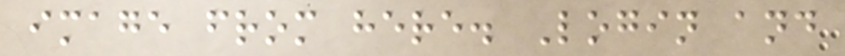image from here. Login and
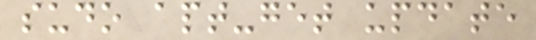sudo apt-get update
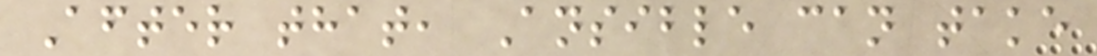After that, Ansible can take
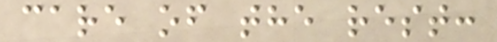care of the rest:
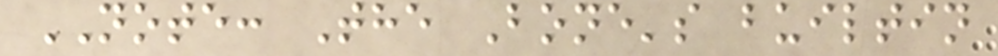NOTE: The Bone's builtin
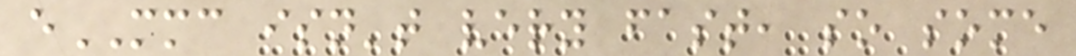eMMC isn't very fast, so some
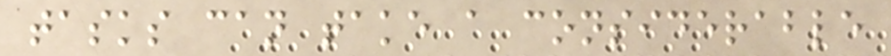tasks can take a considerable
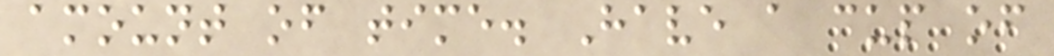amount of time. Have a cup of
